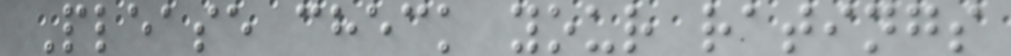Please check your ratings
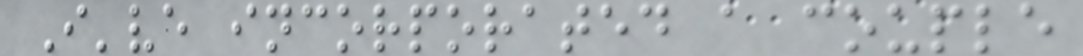I've incorporated a couple
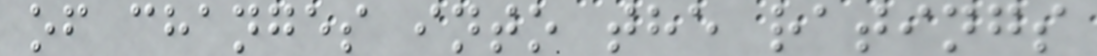of changes into the ratings
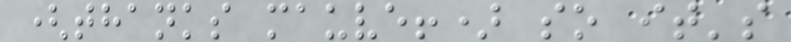(thanks mauve!) so it's
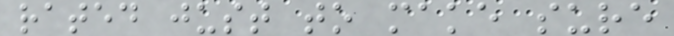rated just to make sure
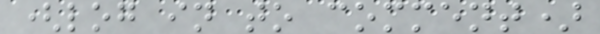(log in to comment)
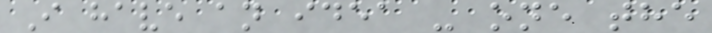I have an idea - one the
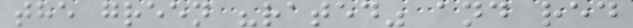the green "rated" and red
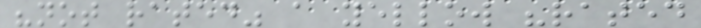"not rated" a yellow "rated
